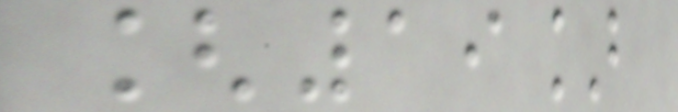[19]
